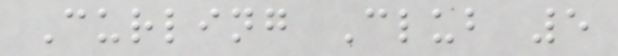Curling Club 5
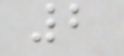2
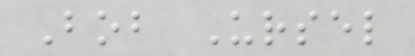Bob Ursel
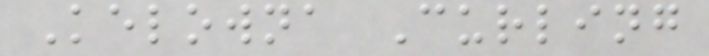Kelowna Curling
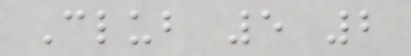Club 5 2
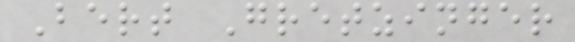Bert Gretzinger
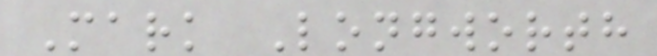Mark Longworth
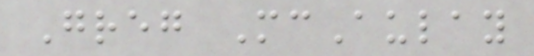Greg McAulay
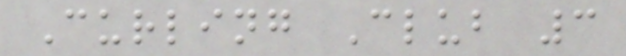Curling Club 3
